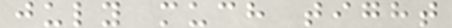july much tight
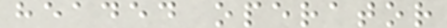headed operator
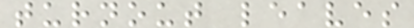turnout leaves
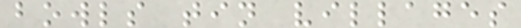bowls tin villages
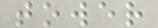tower
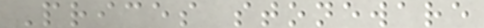Prices stoneware
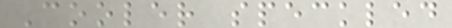Cooler speckled
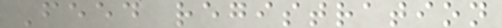Feed registration
